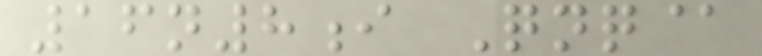16n8i Qnq@
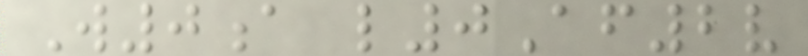W0a l0Af2v
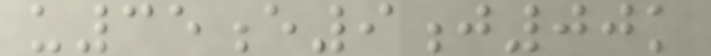u35e9j00k
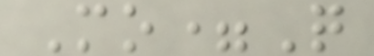Mo=Q
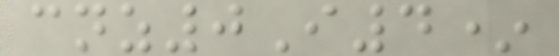cnz0I4*
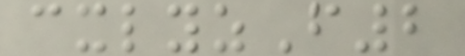cxlyzF2
